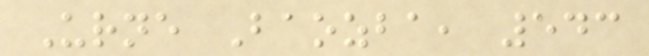Urne Baozba, 543
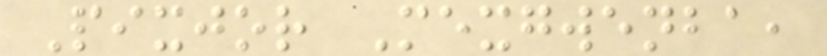Pixjor Mexgwenba,
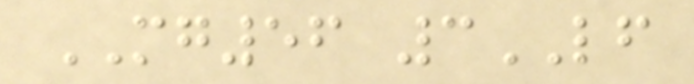MG56 3LF
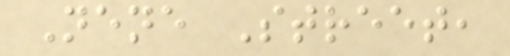Nene Street,
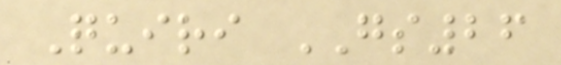Quiri GS26
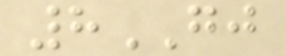8GJ
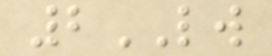2LW
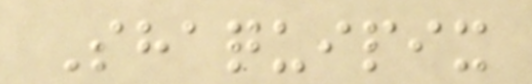Shaquipix
